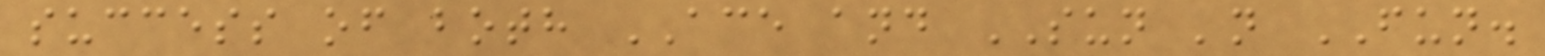success of both ACE and SUN 'n FUN.
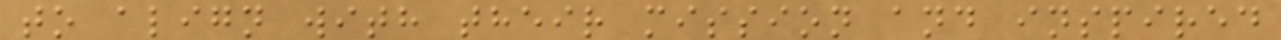to align with their mission and inspired
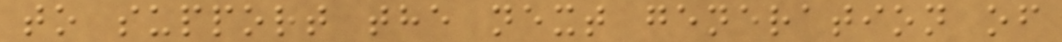to support the next generation of
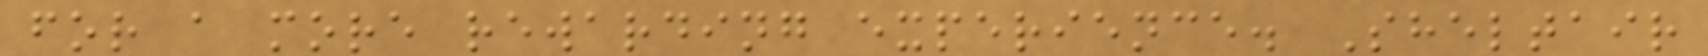for a more rewarding experience. Sheltair
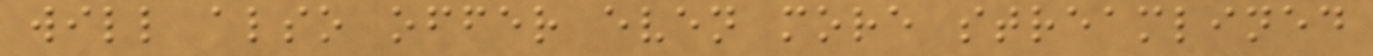will also offer even more streamlined
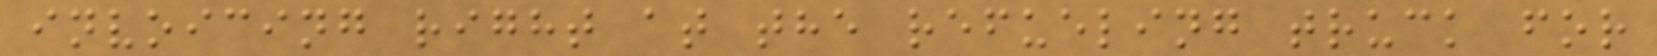invoicing right at the refueling truck for
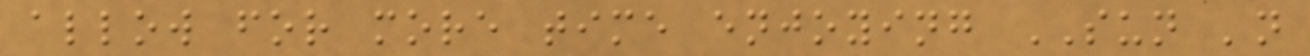allow for more time enjoying SUN 'n
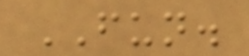FUN.
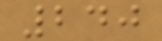240
